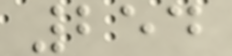254
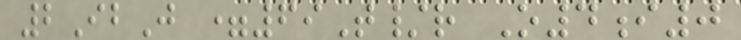2IbJ =69T/r O4i0
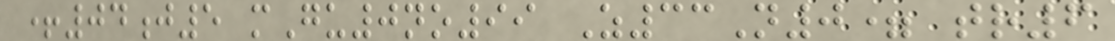+04j5 mGu0no99 Z33N0= tr6
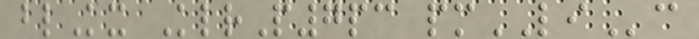blKx KlrP7pc pmLIc
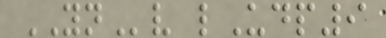YNv lUdp9
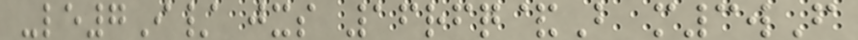-le7I/ jxs 16rfq&B m3wF
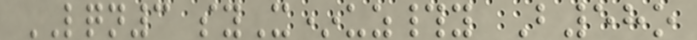LQN3 syX*uz#y B58o
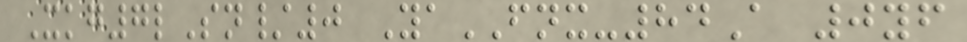Xkg7lSn/0 YaFNX-84A 0yf
